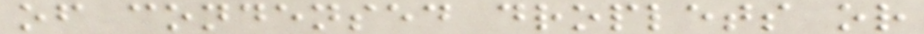of condensed droplets or
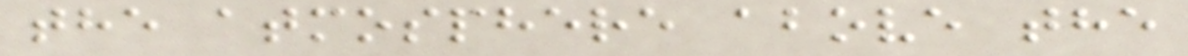the atmosphere above the
